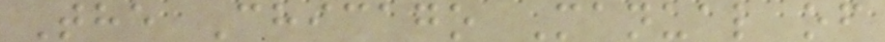The Chicago Manual of
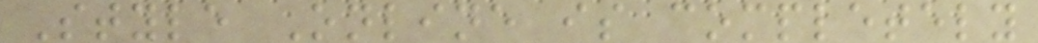Style Online is completely
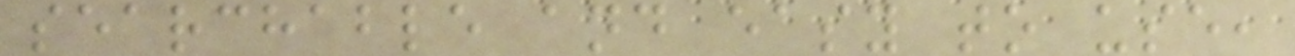searchable and easy to use,
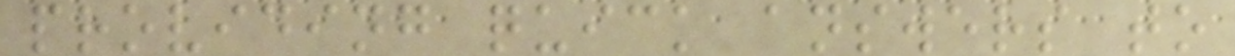providing quick answers to
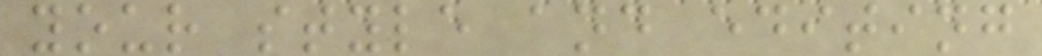your style and editing
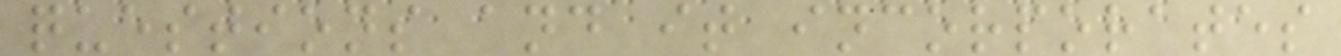questions and it incorporates
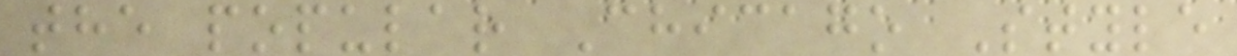the popular Chicago Style
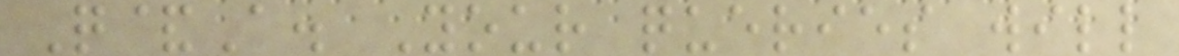Q&A. Your queries will
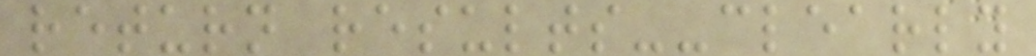return results--clearly
